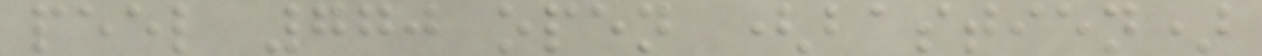peel 770 open (bastien)
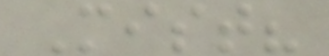Mist?
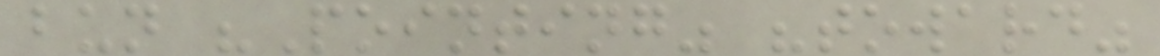bun "Pointing" "toward"
